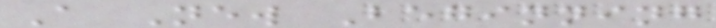A New Beginning
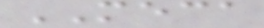MECA
